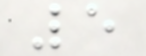5
